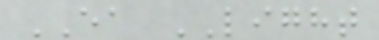EA LIGHT
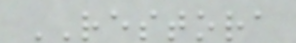RESTORA
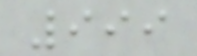999
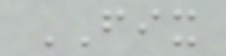FIX
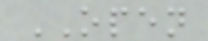OPEN
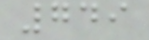749
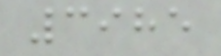3985
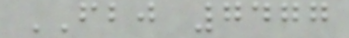FBJ 7477
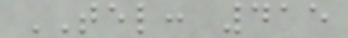TEL: 415
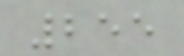255
